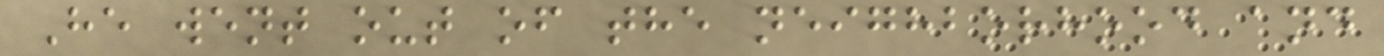He went out of the neighborhood and
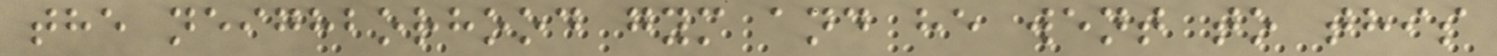the neighborhood gym and he went to this
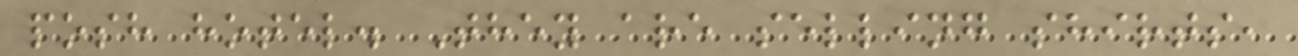posh hotel. They are selling shirts,
